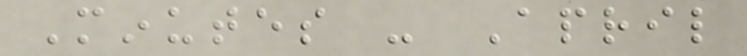Minutes - April
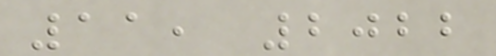11, 2022
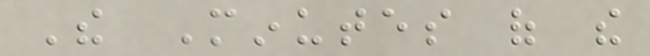The Minutes of the
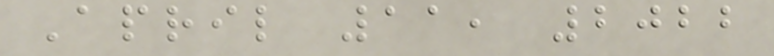April 11, 2022
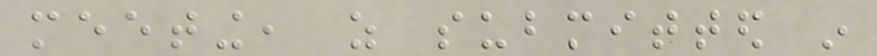meeting, as submitted in
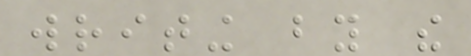writing by the
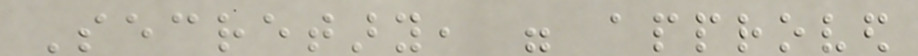Secretary, were approved
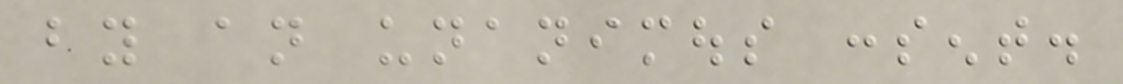by an unanimous consent.
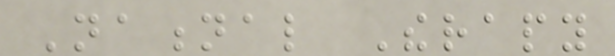National Therapy
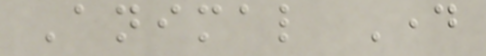Animal Day
